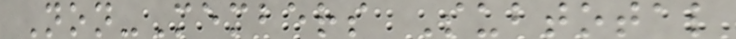Non-Members Subtotal
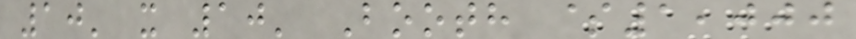10' x 10' Booth $1,000
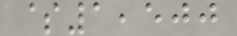$1,500
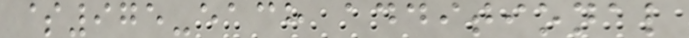$975-each additional
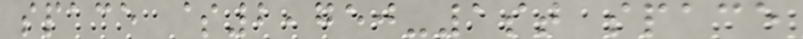space $2,750-1st space
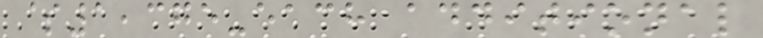$1,375-each additional
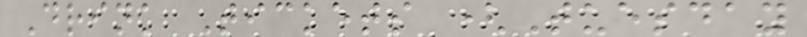Drink Tickets (Tuesday
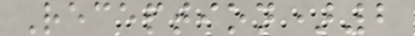Reception)2
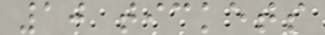10 tickets
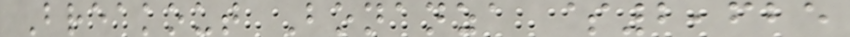Breakout Bonanza $2,625
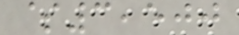$3,500
